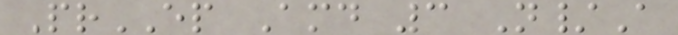PrEP Amd 3 N/A
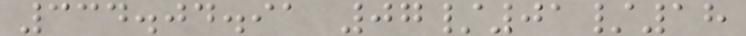334.04.91 07/01/18
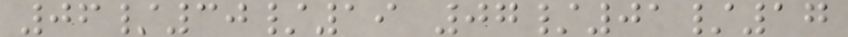06/30/19 07/01/17
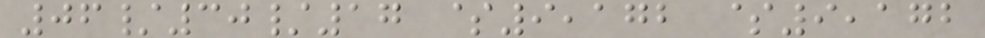06/30/17 $9,172 $9,172
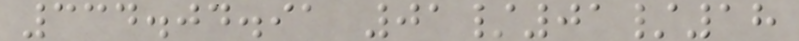334.04.91 01/01/18
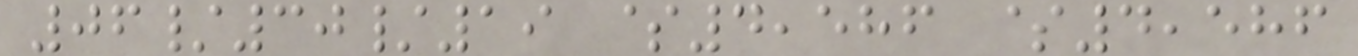06/30/19 $4,586 $4,586
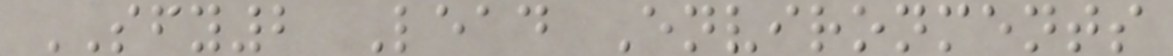SFY2 Lead Environments
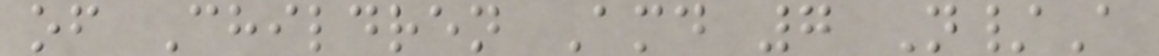of Children Amd 7 N/A
